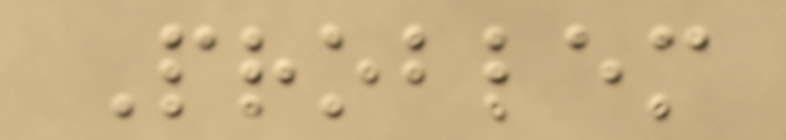Problem
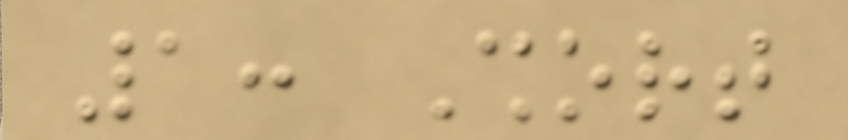1: Short
